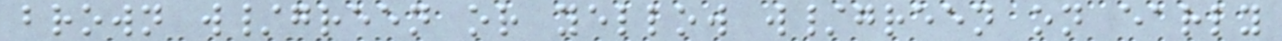brown w/green or yellow w/green on early
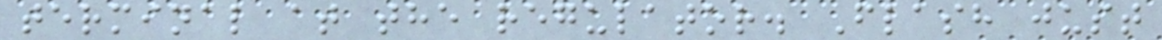terminal at the regulator. Flash just
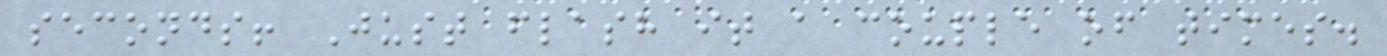seconds! Just flash it a couple of times.
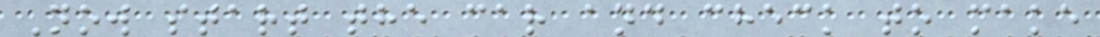Now start the car and check to make
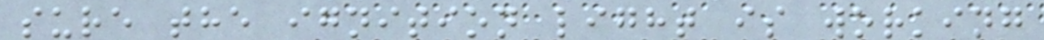sure the ignition light is working
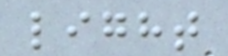light
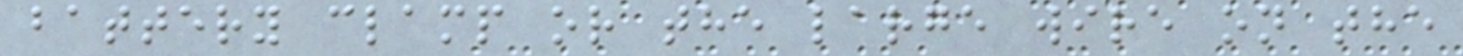battery clamp or the large wire on the
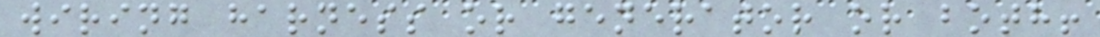wiring harness or generator or both!
